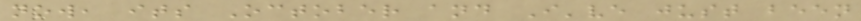now, its October and I've just been
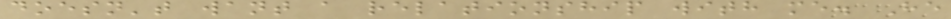doesn't want a relationship with me. He
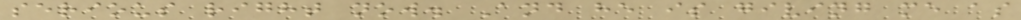serious right now. And he is giving me as
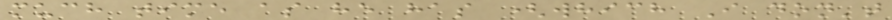much time as he has (which I don't
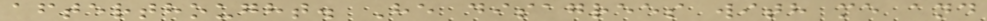afterthought. He disagrees with me and
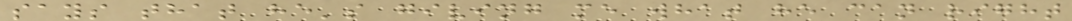says that he's giving me what he can right
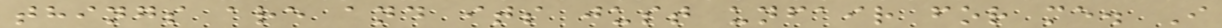things are and its just unfair for me. I
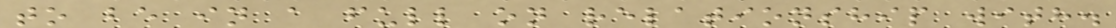to be in a full on relationship with.
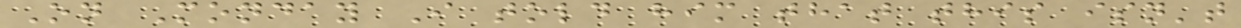On Monday I told him that this isn't
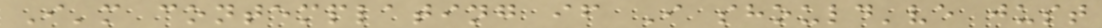I'm contemplating if I should've just
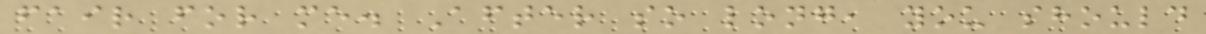fair for me. After so long, you should
